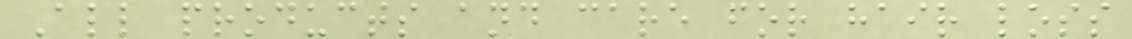All products and care for hair loss
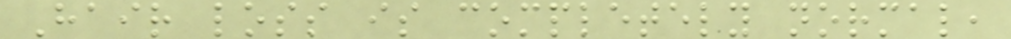Hair loss is completely normal,
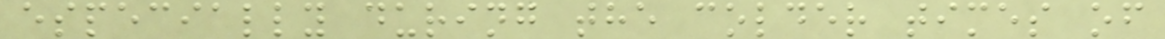especially during the colder times of
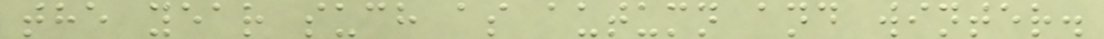the year such as autumn and winter.
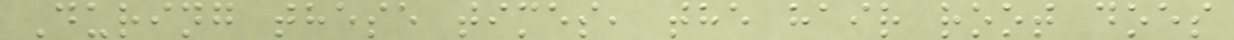During these times, the hair root does
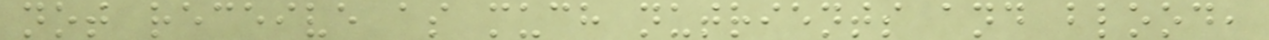not receive as much nutrients and blood,
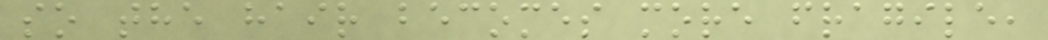so the hair becomes more fragile,
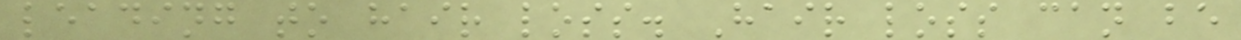leading to hair loss. Hair loss can be
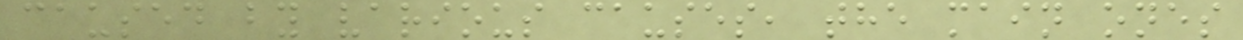caused by various causes, the main ones
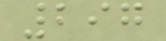297
